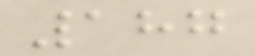187
